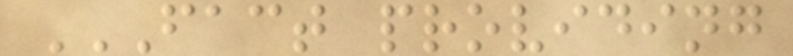FACT PROVIDING
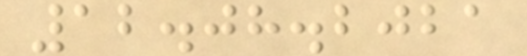12.08.2021
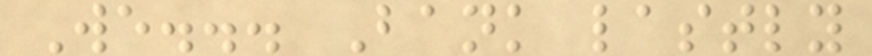We... Bank lastly
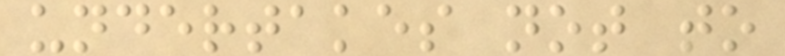undertakes not to
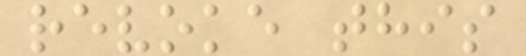revoke this
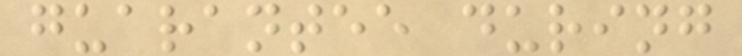guarantee during
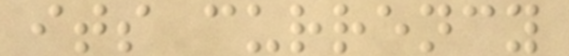its currency
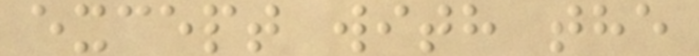except with the
